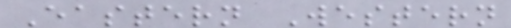Eastern Western
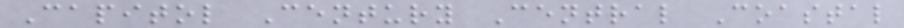Capitol Century Central Coastal
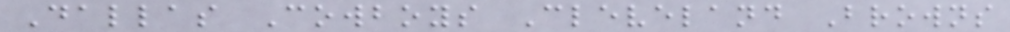Dallas Cowboys Cleveland Browns
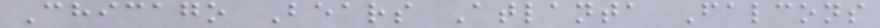Chicago Bears Atlanta Falcons
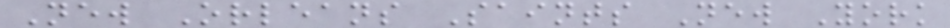New Orleans Saints New York
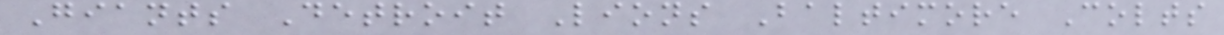Giants Detroit Lions Baltimore Colts
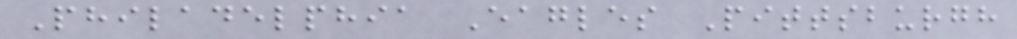Philadelphia Eagles Pittsburgh
